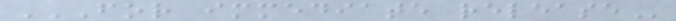FOR IMMEDIATE RELEASE
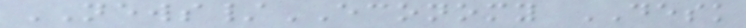NEWS/ECONOMY DESK
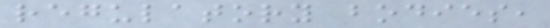regulatory bodies,
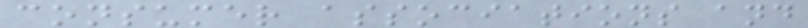consumer associations and
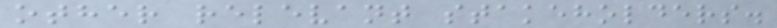other relevant stakeholders.
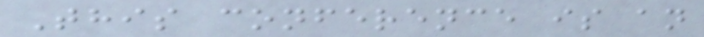This conference is an
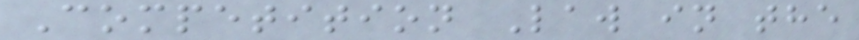Competition Law in the
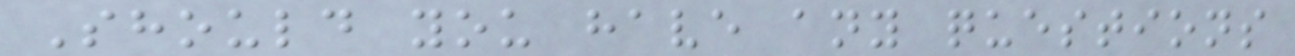Should you have any questions
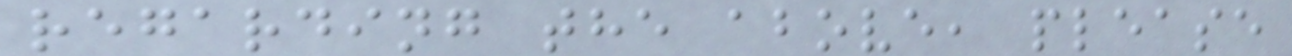regarding the above, please
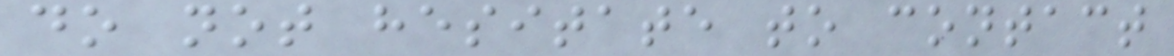do not hesitate to contact
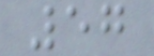57
